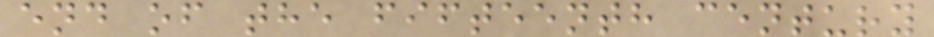end of the fifteenth century
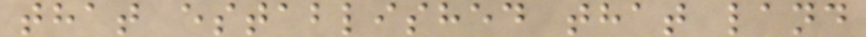that established that land
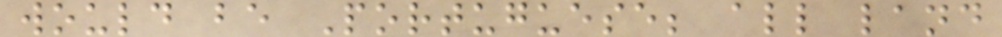would be Portuguese; all land
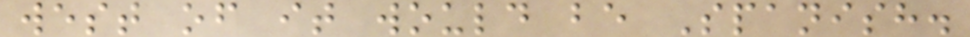west of it would be Spanish.
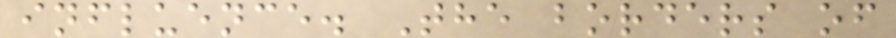influence. The borders of
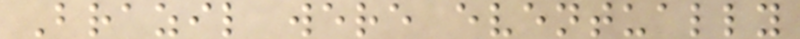Brazil were eventually
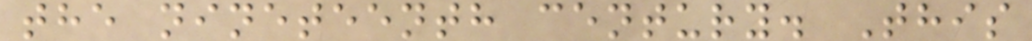the nineteenth century. This
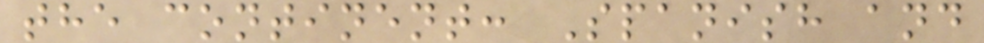the continent: Spanish and
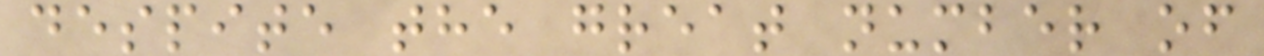despite the great number of
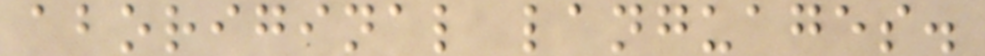aboriginal languages.
